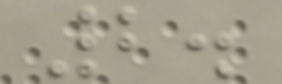2.
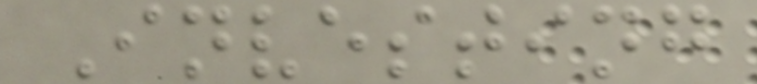Investing
